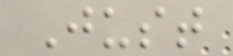Just
